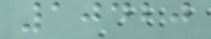10420
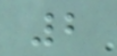2
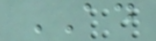AD
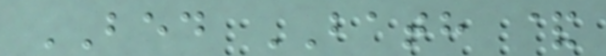BED BATH &
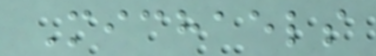Michaels
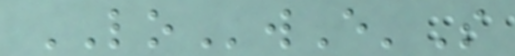LOwE'S
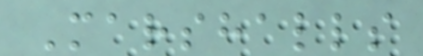Marshalls
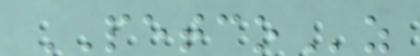PETCOz
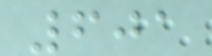601
